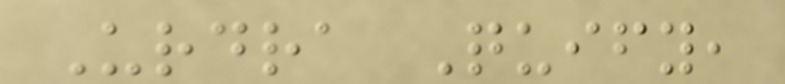Urdra Quify,
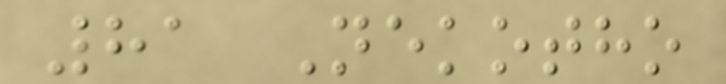81 Nekotho
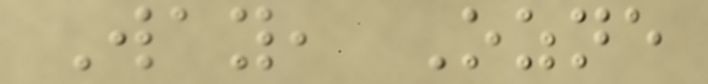Way, Ozne
